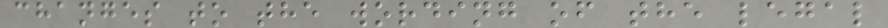changes to the wording of the legal
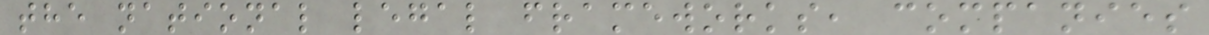the national legal frameworks, companies
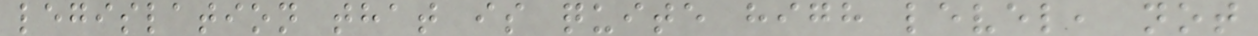legislation that is quite high level, not
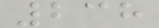238
